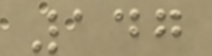147
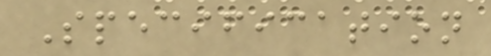Specification
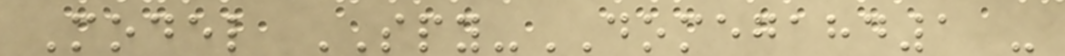Model SPY-DOMEGAHD1 -
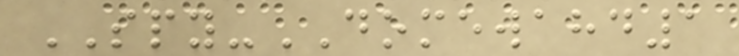SPY-DOMEWAHD1
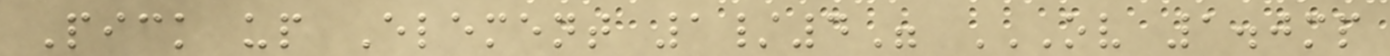Pick up Element 1/4" OV 1.0MP
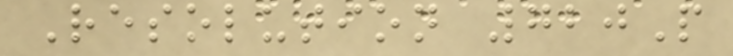Resolution 720P
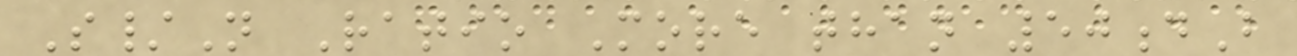S/N Ratio More than 50dB
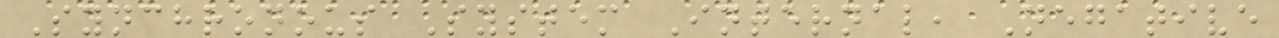Synchronous System Internal, Negative
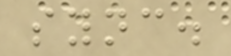sync.
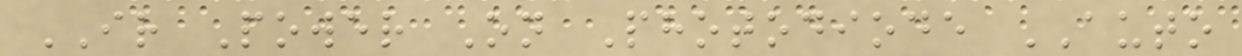IR Power On Photodiode AUTO
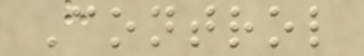Control
